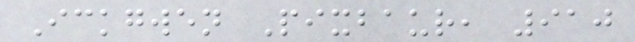Ickgwen Pixbaur, 910
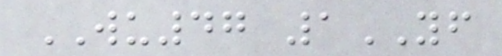WU47 1YF
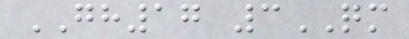GH17 3QM
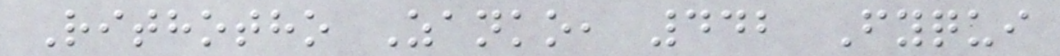Rithotho Zanko, 442 Fyqui
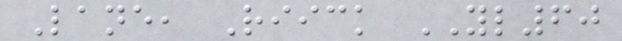Lane, Riick YL60
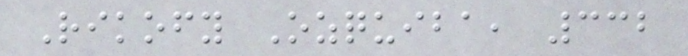Rikofy Ozquiba, 332
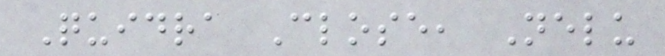Quidra Close, Nelu
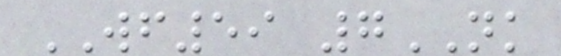WF59 7NK
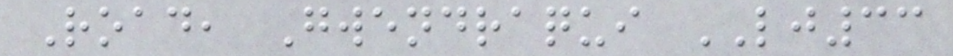Road, Gwendraqui LJ33
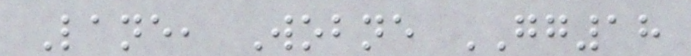Lane, Wobne GG18
